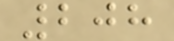208
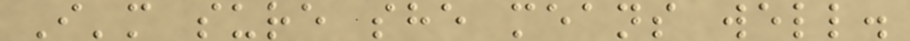I'm sure she means well.
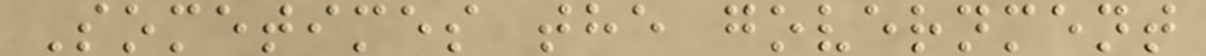Sometimes the government
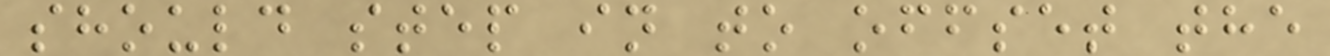should step in to offset the
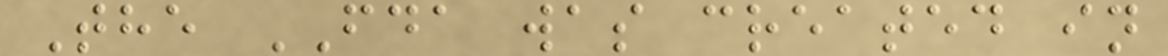The FDA was created in
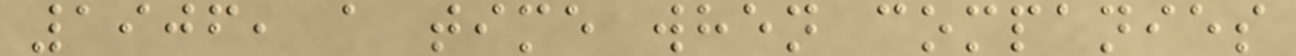1906, a time when companies
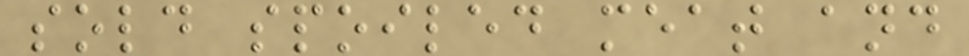sold spoiled meat and
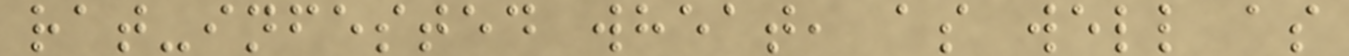rat-infested wheat, as well as
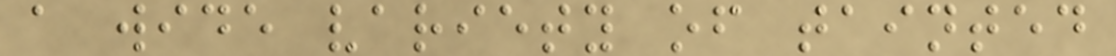a wide variety of tainted
